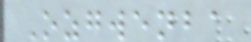Ozgwenba
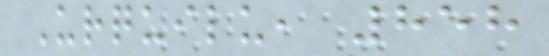Urquilu, 858
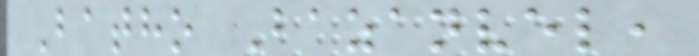Batho Bazanvel,
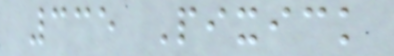335 Pixick
